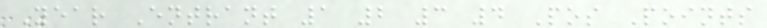Year Entrant 1 2 3 4 Pos Points
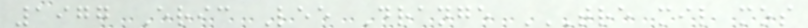1977 Eric Lee Drange TRE MIL MOS
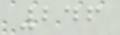246
